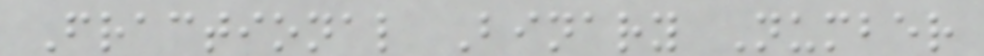Fractional Binary Number
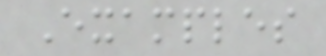Examples
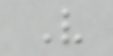V
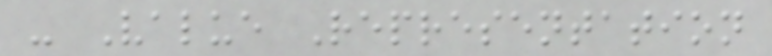- Value Representation
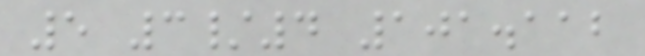5 3/4 101.112
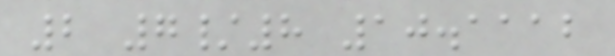2 7/8 10.1112
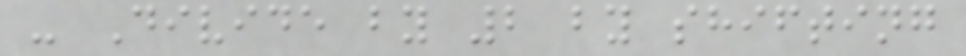- Divide by 2 by shifting
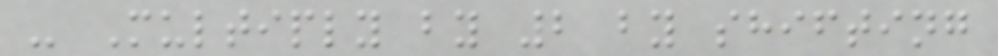- Multiply by 2 by shifting
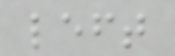left
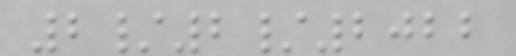2/2/2022
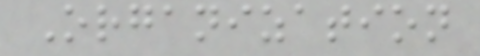Organization
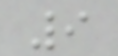9
